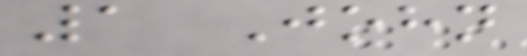1 John
